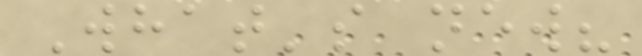What's new?
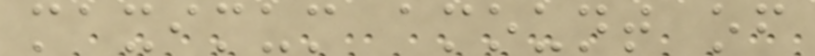maximum amount of
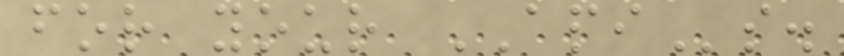for your APIs.
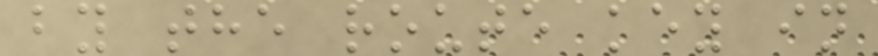by the route key in
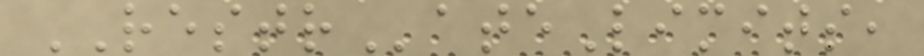RESTRateLimits,
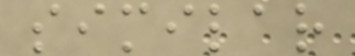similar
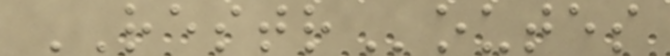RESTRoutes
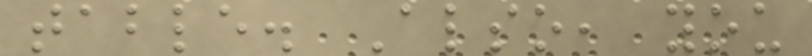table. Also, you
